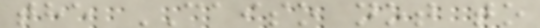the CAISO not to
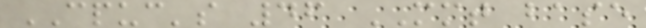CPUC's 46 MMT base
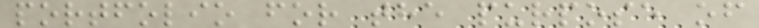portfolio for the purpose of
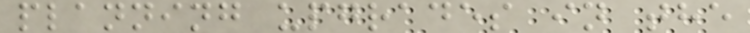planning upgrades in the
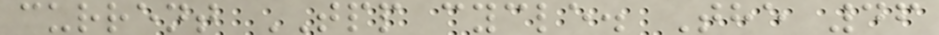current TPP cycle. The 46
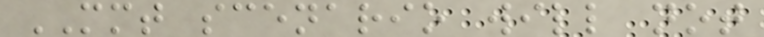MMT scenario will not
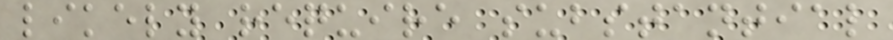likely require substantial
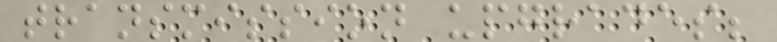transmission upgrades;
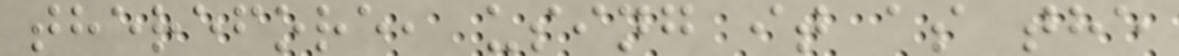therefore, using it as the
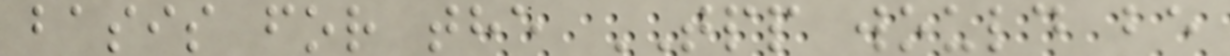basis for the TPP would be
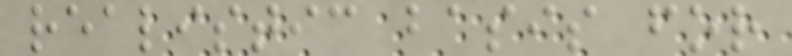realistic basis for
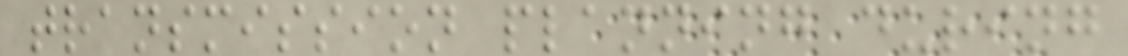transmission planning during
